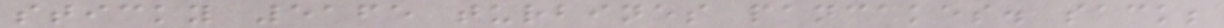sticky 5165 turbines pancakes. sack;
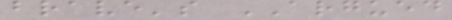brave's ARGUED
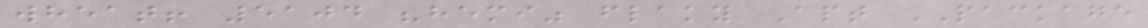wheat! 5104 "hemi" flaky Apt PACKAGE
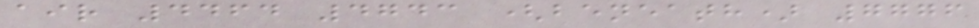air 4464 4743 (beneath) 7776
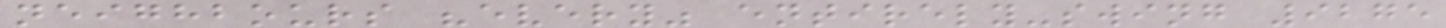neighbours "every" entirely-swing 9275
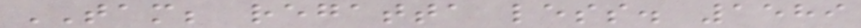TAM; regatta less. 1589
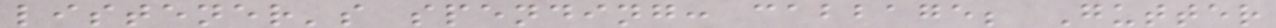listener's spending: cabbage; Gutter
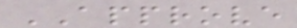APPROVE
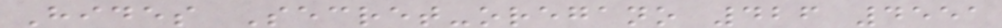Hides Secret-oregano 426 4551
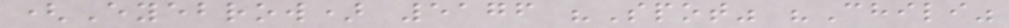(Eyebrow) 5176 "Spot" "Chili"
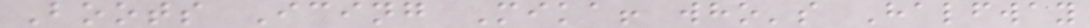Boots Icing Mika! who's Halfway
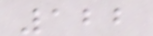122
